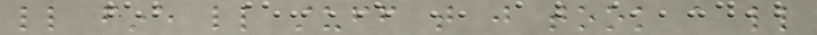little fine little stuff that just took a little
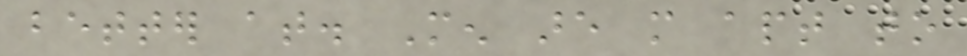better at. Men are more apt to
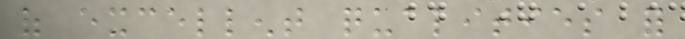of excellent qualities for
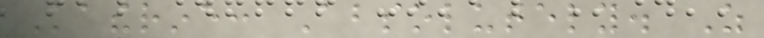Katherine: Absolutely. As
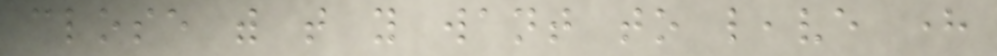close with that you want to leave here
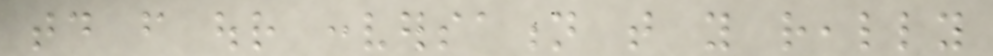today from our conversation that you really
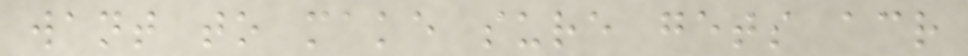want to make sure gets across
